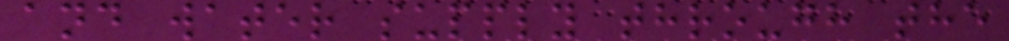and water supply through the
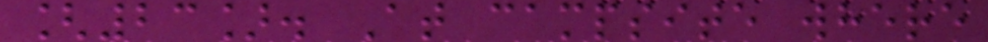[23]. At campsite where
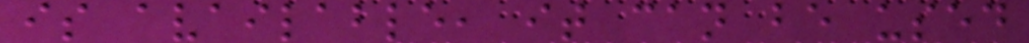is available, it can be used
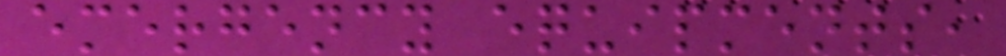emergency equipments,
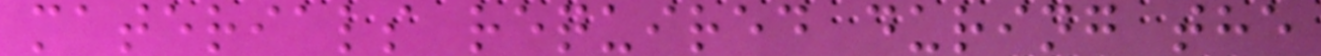materials required during the
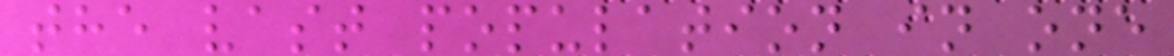the vast population in one
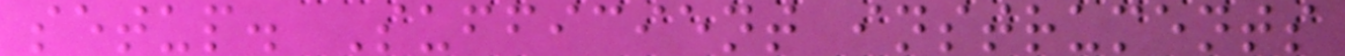setup. Sufficient instruments
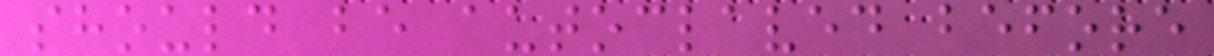should be autoclaved before
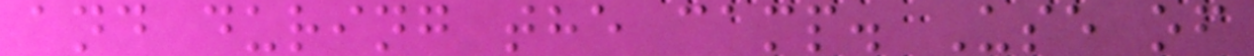and during the camp. Use of
